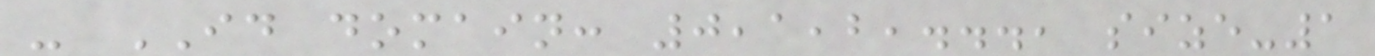- ID domain: 0,1,2,..., size-1
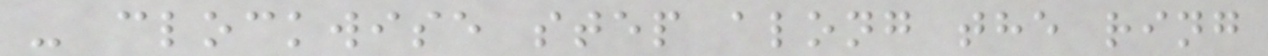- clockwise step along the ring
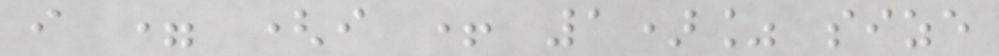i = (i + 1)% size
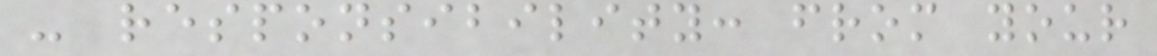- responsibility: from your
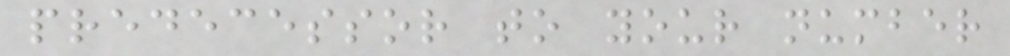predecessor to your number
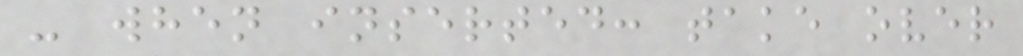- when inserted: take over
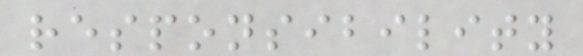responsibility
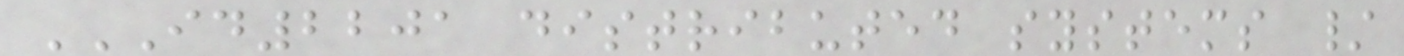ID2201 DISTRIBUTED SYSTEMS /
